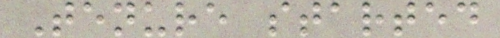Tenure started
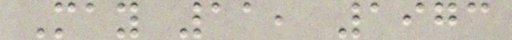May 11, 1973
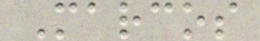Marcos
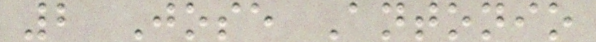2 Jose Antonio
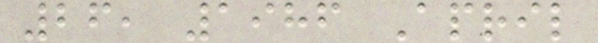26, 1986 April
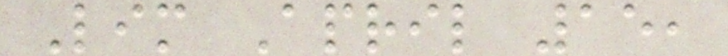Lim April 15,
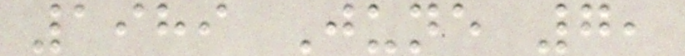1989 June 7,
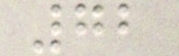72
